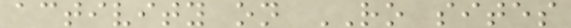activity on RO sites
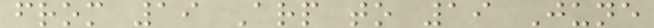from 19 Arp to 19 June
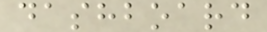dashboard
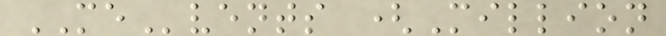MEvents (Million
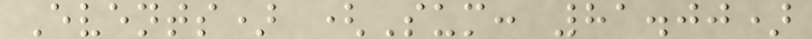Events) (Sum: 81.00)
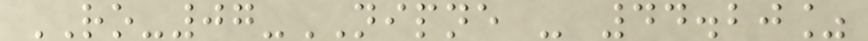RO-07-NIPNE - 44.20%
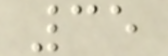35
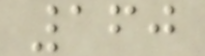160
